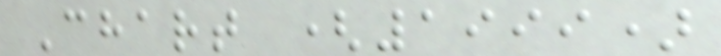Chart (1999)
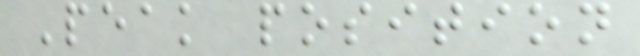Peak position
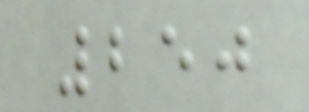250
